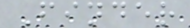Finder
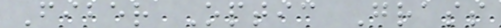Fiber Optic Grass
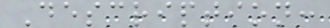Description:
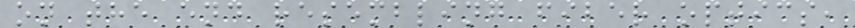on the end resembling fiber optics,
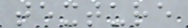texture
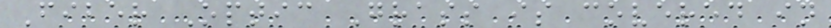Fiber Optic Grass is covered in
